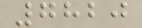7820
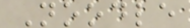Noodle
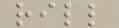rill
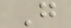G
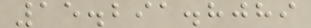15.291.8089
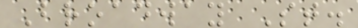Broadway St.
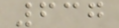637
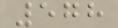578
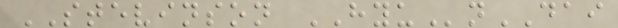STEVINSON HYUnDAI
